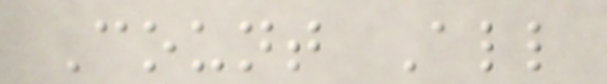Count All
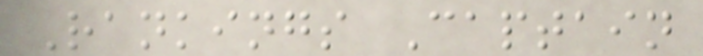Rankings Captain
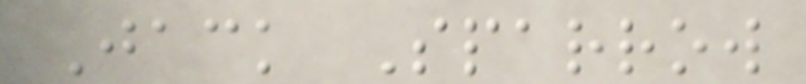Jack Sparrow
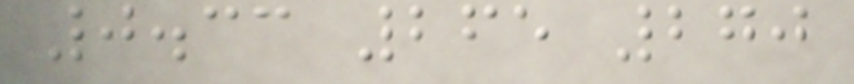0.33 265 270
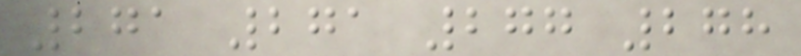271 271 277 278
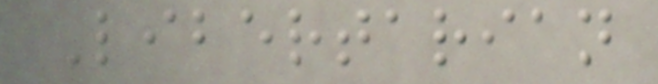Libertarian
